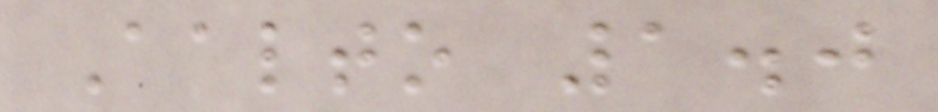Aalto 1.0
